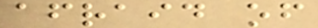afraid of
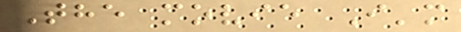The movie I'm
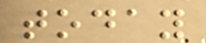today
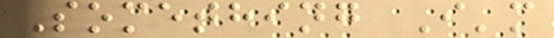Something I'm
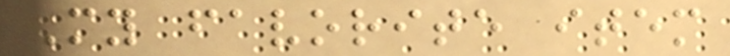My favorite item
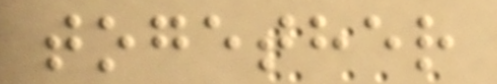together
